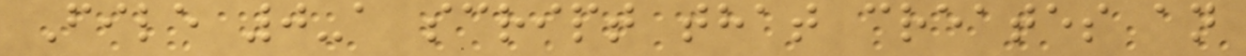File 0-a script that creates an
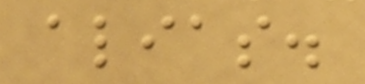alias.
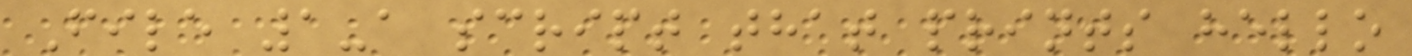File 1-a script that prints hello
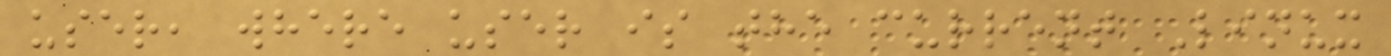user, where user is the current Linux
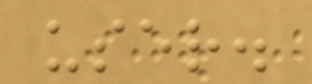user.
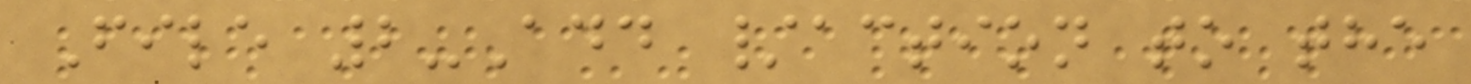File 2-Add /action to the
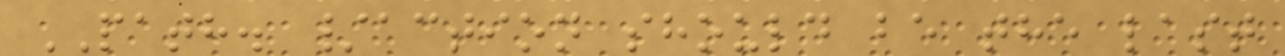PATH. /action should be the last
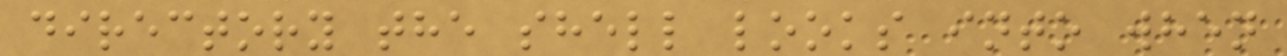directory the shell looks into when
